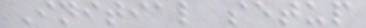Initial setup
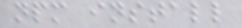npm install
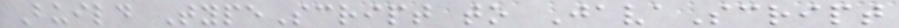Build TypeScript to JavaScript
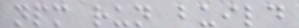npm run build
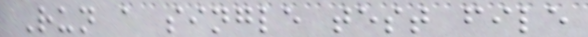Run a single test file
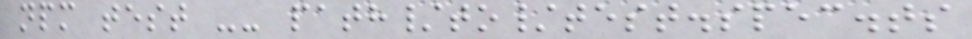npm test -- path/to/test.spec.ts
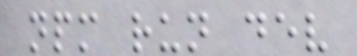npm run dev
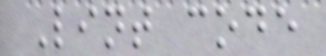Lint code
